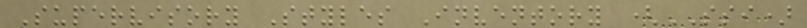Supervisory Styles Inventory (SSI)
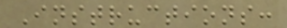Instructions:
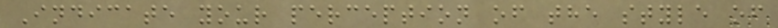Indicate your perception of the style of
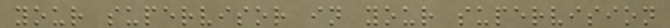your supervisor in your supervision
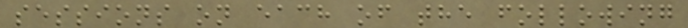sessions on each of the following
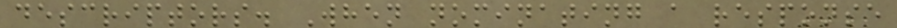descriptors. When nominating a response
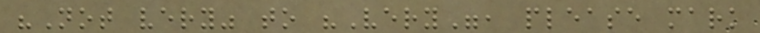"Not very" to "Very", please mark
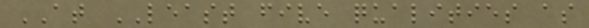AT LEAST five qualities as
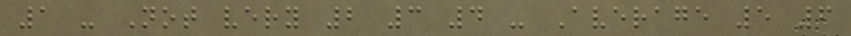1 - Not very 2 3 4 - Average 5 6
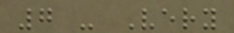7 - Very
